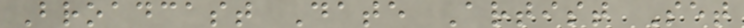Broadcast Date Artist Set
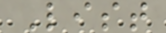List
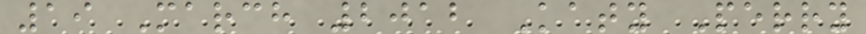19 March 2012 Katy Perry
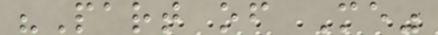"Part of Me"
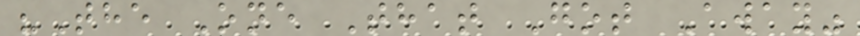"The One That Got Away"
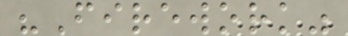"Firework"
